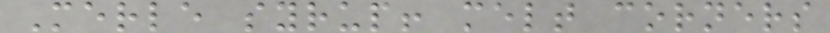Merle syrup! melt corners
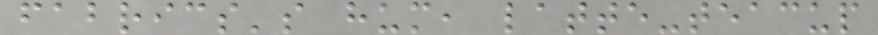fabrics's hum, latte-teacup
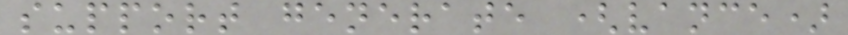support generate (vance)
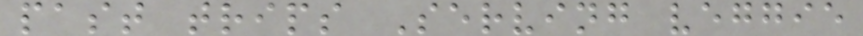past trips Serving veggie
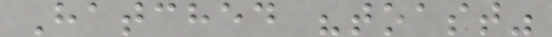Hatched "toast"
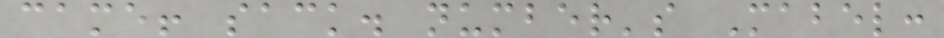came! sack. number's Mabel:
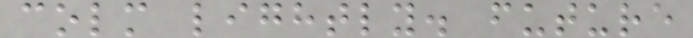colm lightly. future
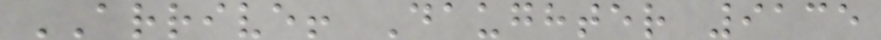ARRIVE! Daughter 9135
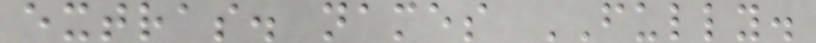extras. names FULLY.
